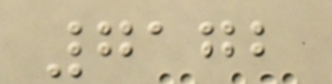7172
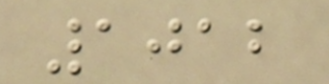1012
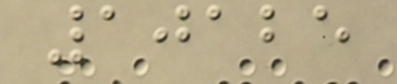10125
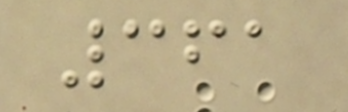361
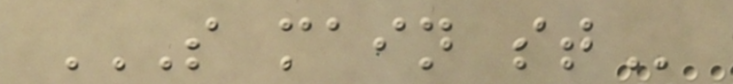S MAIN ST
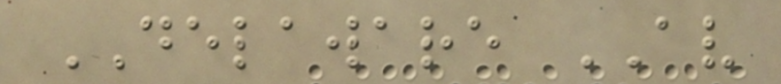DELAWARE AV
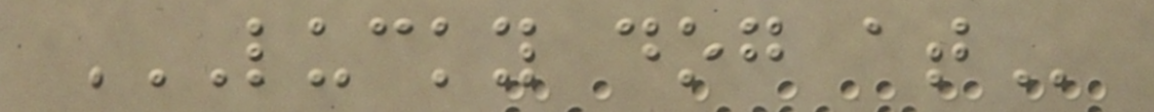LUCKY DOG AT
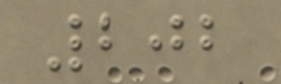202
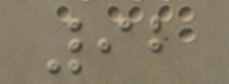92
